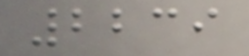2239
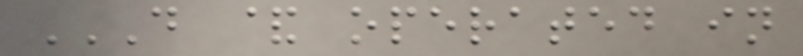D & OPERATED IN
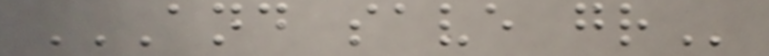AND SAVE GR
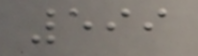599
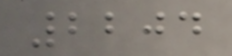2204
